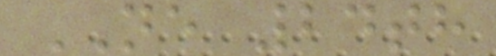NE 24th
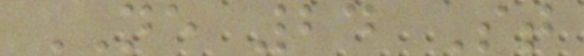NE 24 St
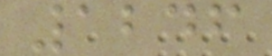1246
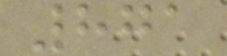871
